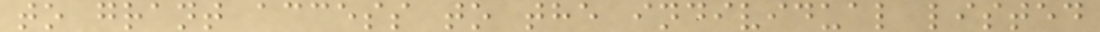to grant access to the individual listed
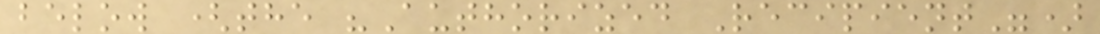below (the "Authorized Recipient")
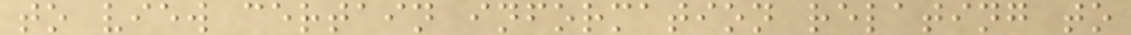to view certain information relating to
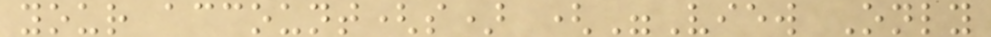your account(s) ("View Only
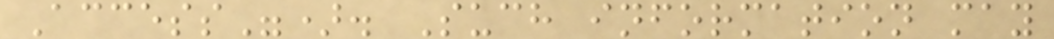Access"). Such information may
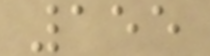155
